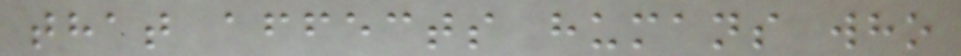that affects humans who
